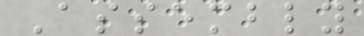Assembly
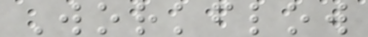Workflow
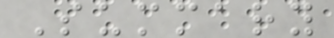Summary
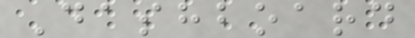Dashboard
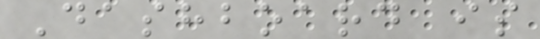Dashboard is
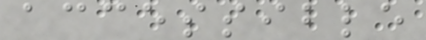accessible
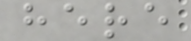here
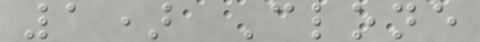1) Clone
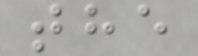the
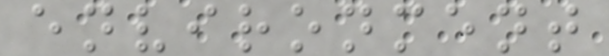environment
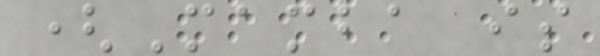(Mamba is
